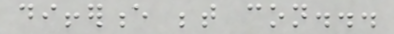difference between con...
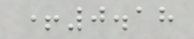+0.18
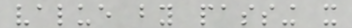value by passing it
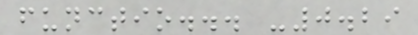functio... -0.29
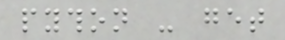python - get
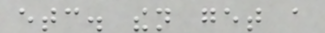etc. then get a
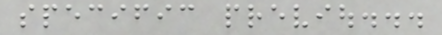specific previou...
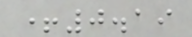+0.19
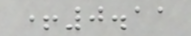+0.11
